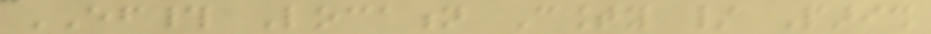EF# Location County / Parish
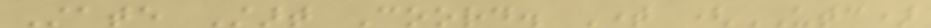State Start Coord. Time (UTC)
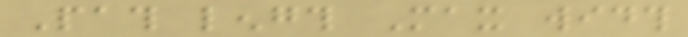Path length Max width
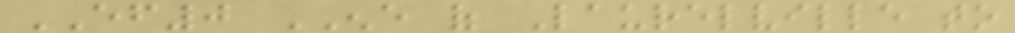EF0 ENE of Laurelville to
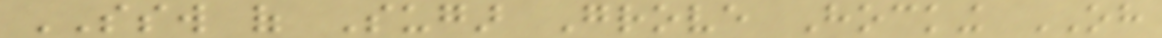SSW of Sugar Grove Hocking OH
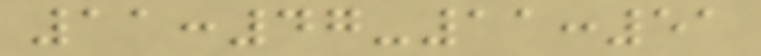11:47-11:51
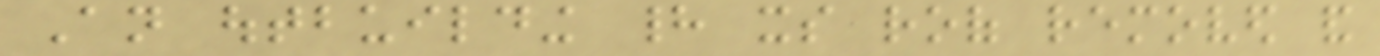An outbuilding had its roof removed and
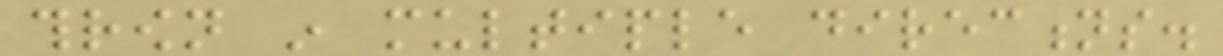thrown in multiple directions.
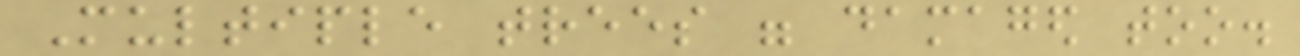Multiple trees were damaged too.
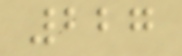227
